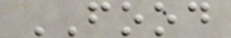FOOD
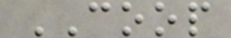COOP
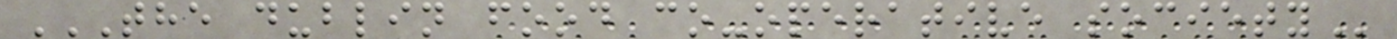THE DUBLIN FOOD CO-OPERATIVE SOCIETY
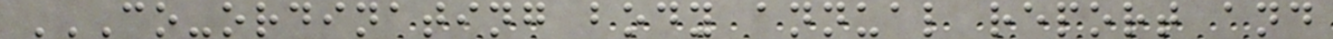CO-ORDINATING BODY ANNUAL REPORT AND
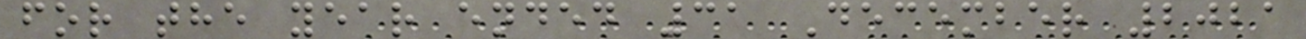for the year ended 31 December 2021
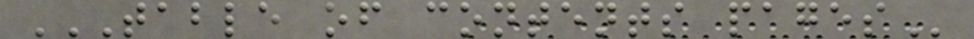TABLE OF CONTENTS PAGES
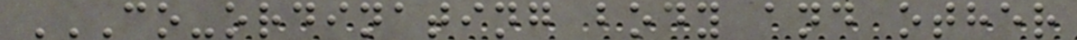CO-ORDINATING BODY AND OTHER
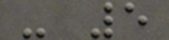- 5
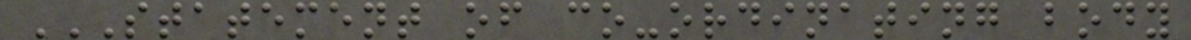STATEMENT OF CO-ORDINATING BODY
